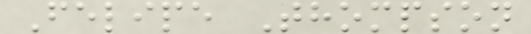Felipe Thompson
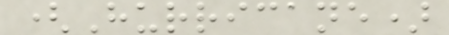(Hurricane)
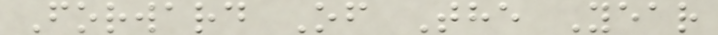Forward Of The Year
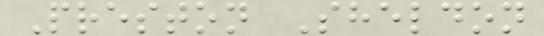Preston Sheldon
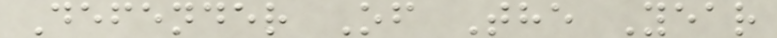Defender Of The Year
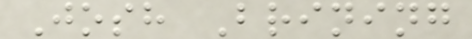Josh Brining
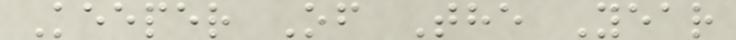Keeper Of The Year
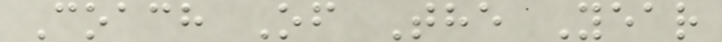Coach Of The Year
